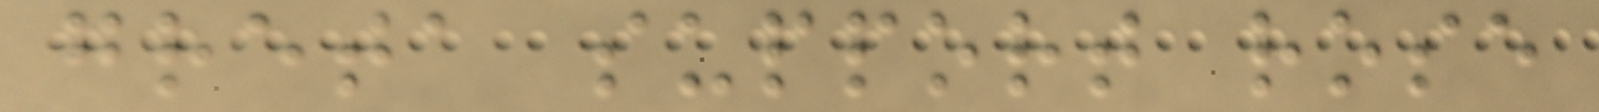greta support rose
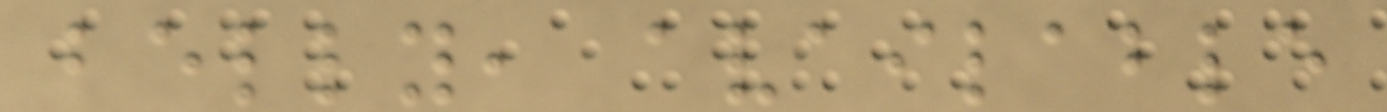belly, available
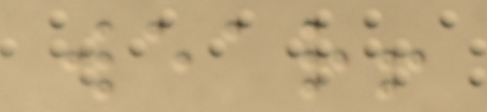wear!
